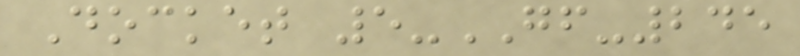Docket 5-GF-245
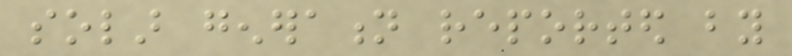solar generation reported by
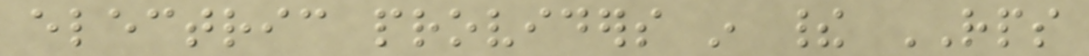electric providers in their RPS
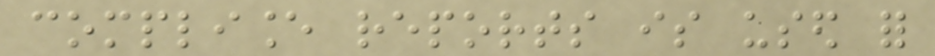compliance reports is used for
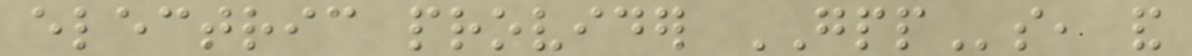electric provider GPPs, and
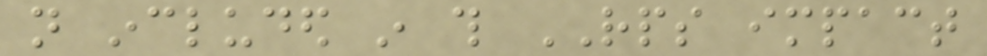not included in this RPS impact
